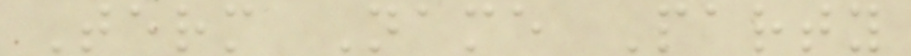Term Name Party
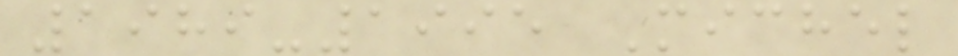1989-1995 Michel
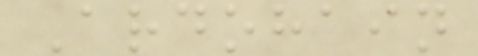Ardohain
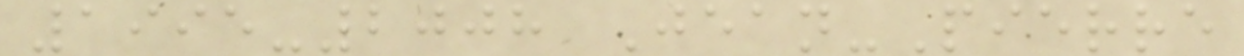1995-2008 Jean-Pierre
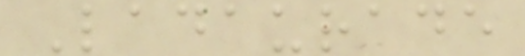Ladaurade
